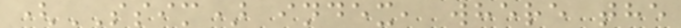(SSIM) index, where the
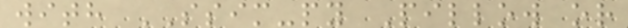with SSIM-py Pillow or
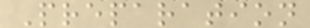Preparation
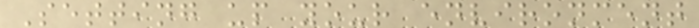Setting up your environment
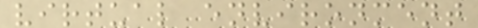virtual environment
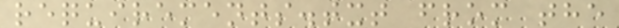requirements.txt from the
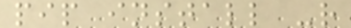pip install -r
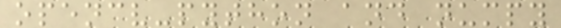opencv-python and numpy
